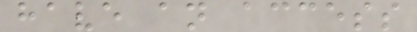have an access
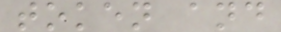token and
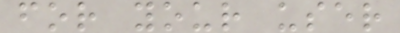for your user
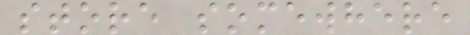store somewhere
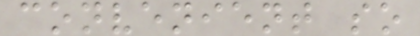convenient so
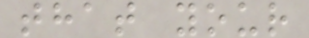that your
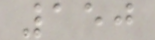150
